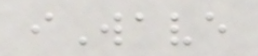iWave
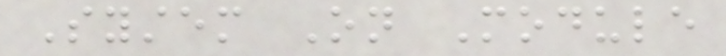System On Module
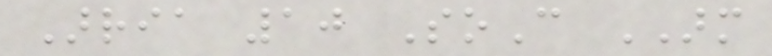Arria 10 SoC ARM
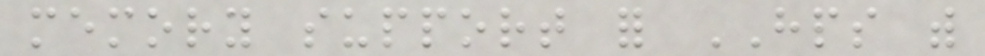memory support for HPS with
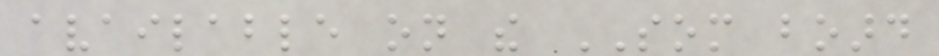available on the SOM board
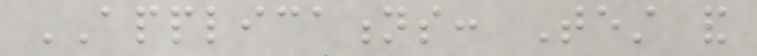APPLICATIONS: Test and
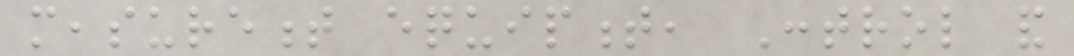measurement equipment, Control and
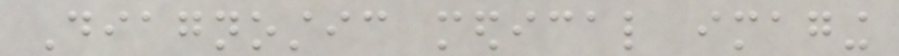Diagnostic medical imaging
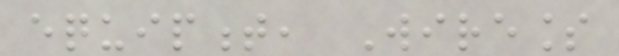equipment, Wireless
